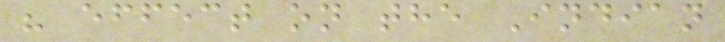" effect on the Indian
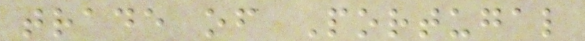trade of Portugal
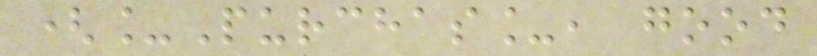(_Purchas_, good
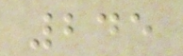245
